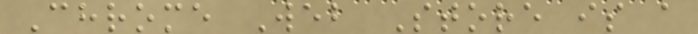Chrome Web Store is a
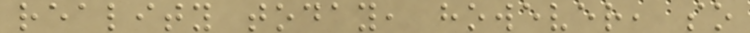reality today, however, so
